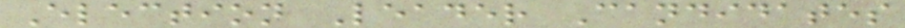Election Leader Candidates
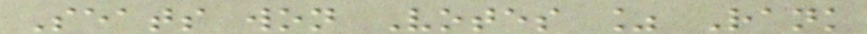Seats won Votes % Rank
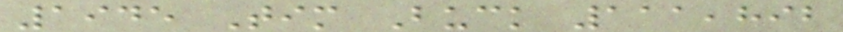1945 Tim Buck 111,892
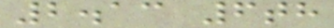2.13 6th
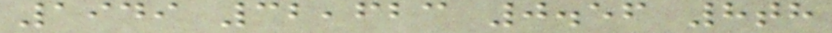1949 32,623 0.56 8th
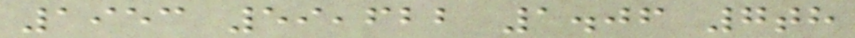1953 59,622 1.06 7th
